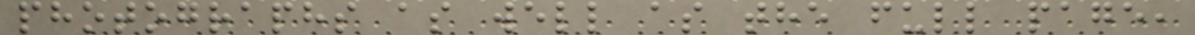photographs as well as the full page,
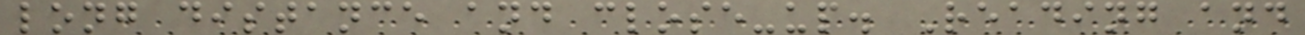long distance and close-up. Reading and
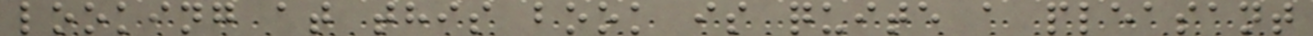looking at this book is quite a pleasant
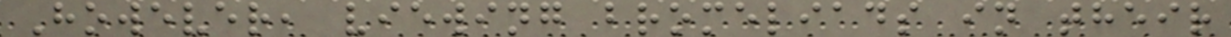However, viewing bromeliads in their
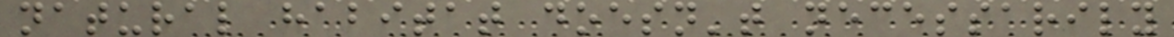natural habitat doesn't necessarily
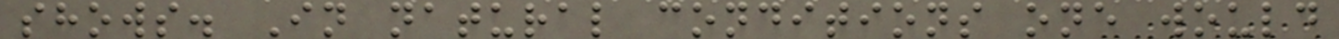shows. In natural conditions one would
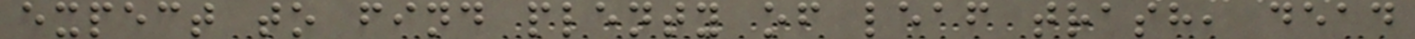expect to find plenty of leaf trash, dead
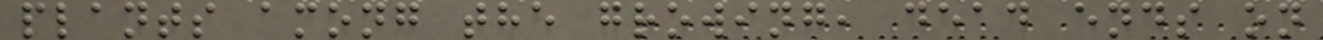plants among the growing, dead ends on
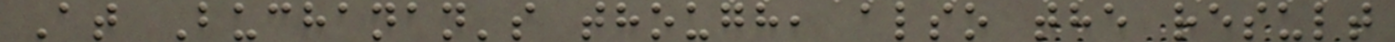At Buchanan's though, also the result
